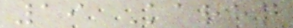19 Karen
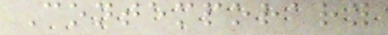Contemporary
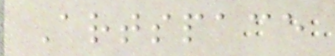Artspace
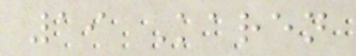19 Karen
